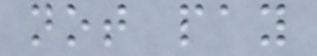not pay
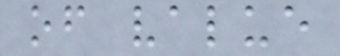of value
